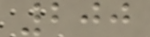200
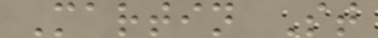Martin St
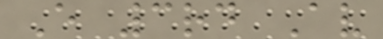E 3rd Av
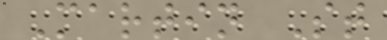Martin St
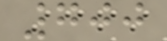700
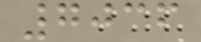7036
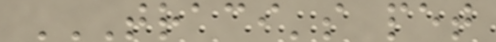TRACI'S PET
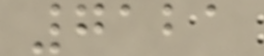7121
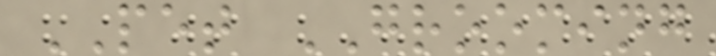PET GROOMING
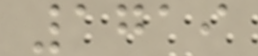1719
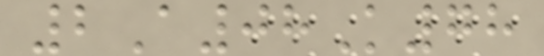2A08K78
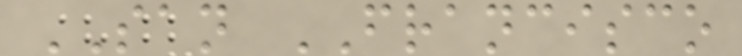SAN FRANCISCO
